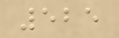525
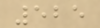525
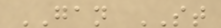GAN ST
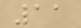11
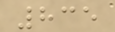835
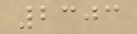2303
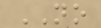NO
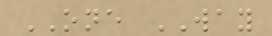ONE WAY
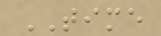TIME
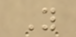Y
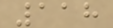118
